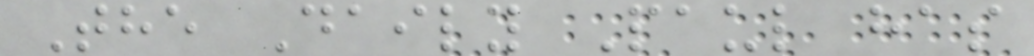The Daily Paul has
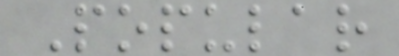Popular
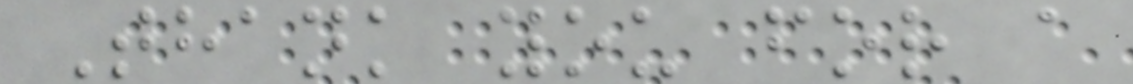Thank you for a
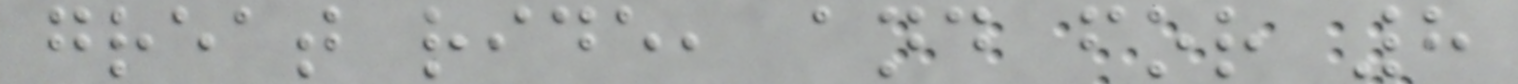great ride, and for 8
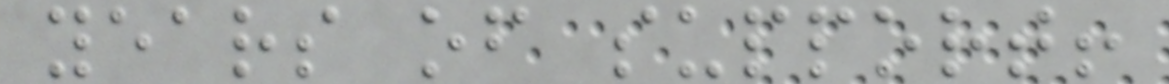years of support!
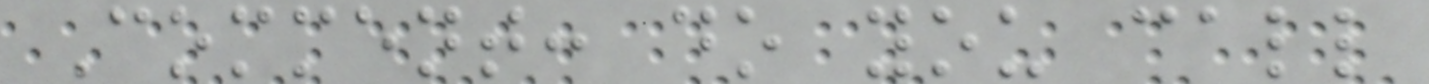Comment: do you call
